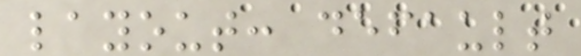layout: default
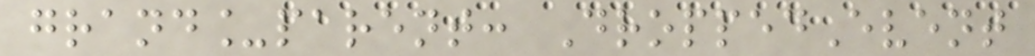grand_parent: DroppedEvent
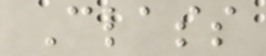Class
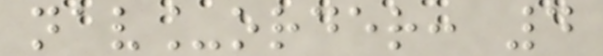nav_order: 4
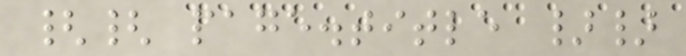{{ page.title }}
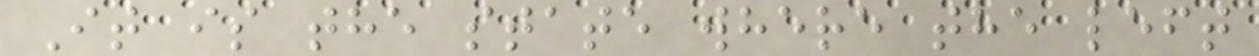It is the state where the left
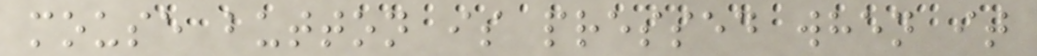mouse button is pressed when it
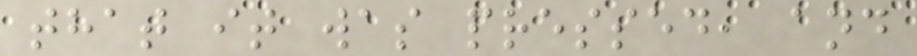that it was pressed, and
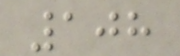108
